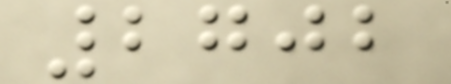2702
